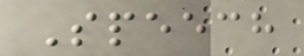Speech
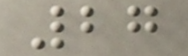27
